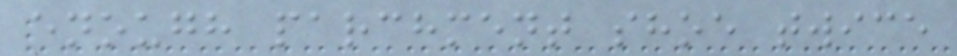enough parchment shoe twice
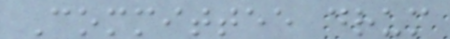Committee drum
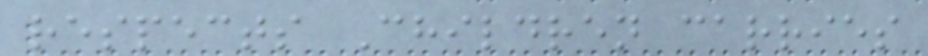respects Children carries
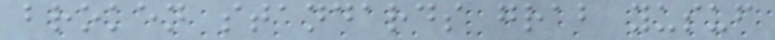broken standards grab yusuf
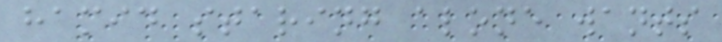hamid staring alone wants
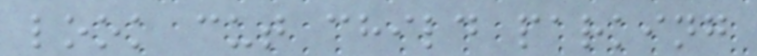look cut child parking
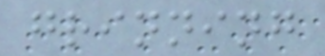grinning
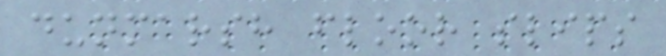dunmarsh floor slips
